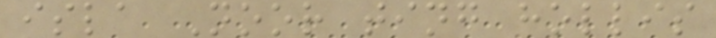isla Noor ting hollis
